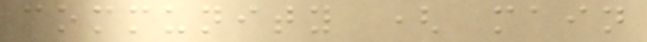community ( main
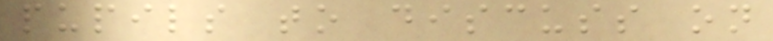pupils to discuss on
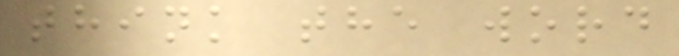think the word
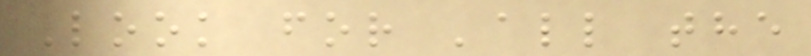Look for 'all the
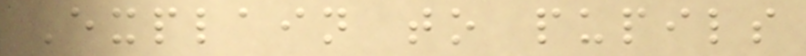Explain to pupils
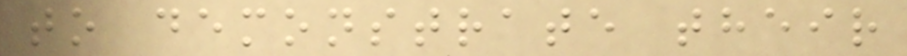to demonstrate their
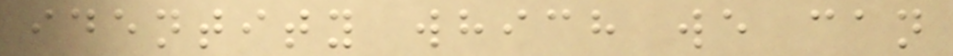identity which we can
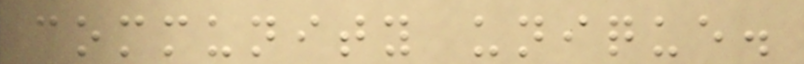community unique.
